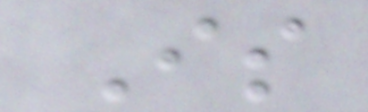Is
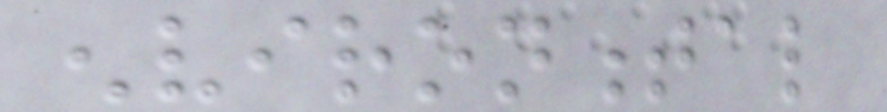environmental
